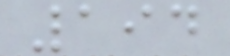194
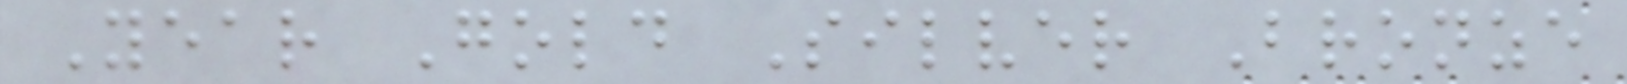Year Gold Silver Bronze
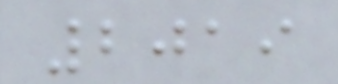2019
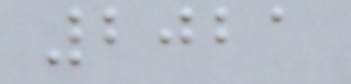2021
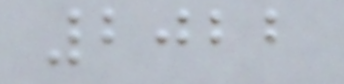2022
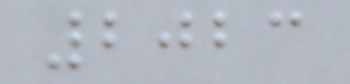2023
